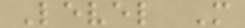Level M
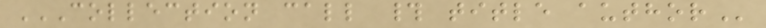COLLECTION CALL # TITLE AUTHOR
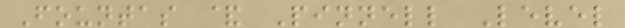Fountas & Pinnell Level
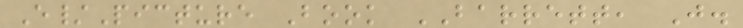E/Picture Book BARRETT, J.
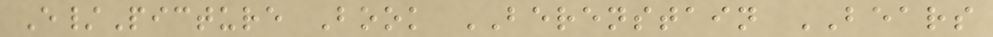E/Picture Book BERENSTAIN BEARS
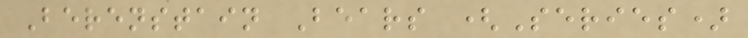Berenstain Bears (Series)
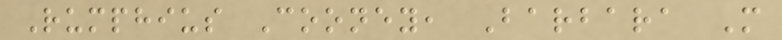Rumphius Cooney, Barbara M
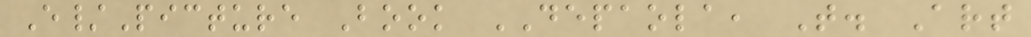E/Picture Book DEPAOLA, T. Art
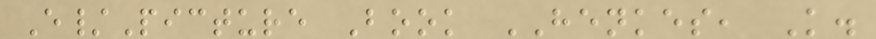E/Picture Book HENKES, K.
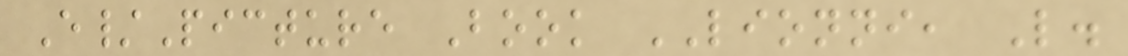E/Picture Book LIONNI, L.
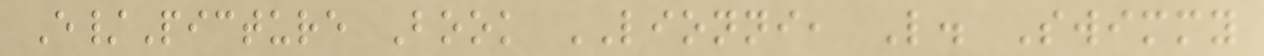E/Picture Book LIONNI, L. Swimmy
